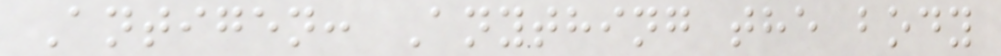Antigen: Anything the body
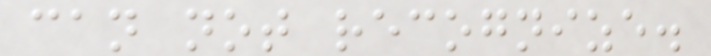can not recognize.
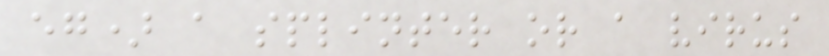eg) a splinter or a virus
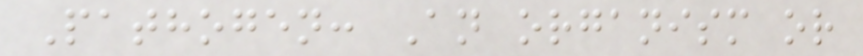Pathogen: An organism or
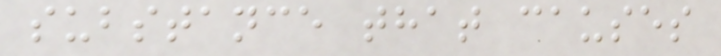substance that causes
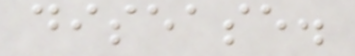disease.
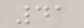41
